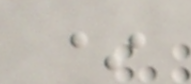*
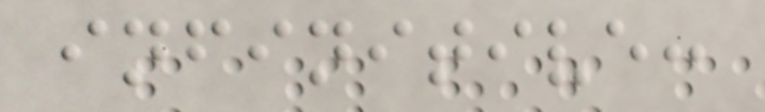infinitive:
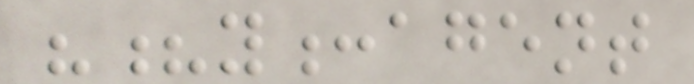"?y:agent
